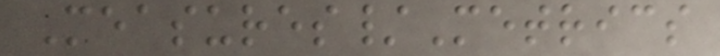Measures/Metrics
